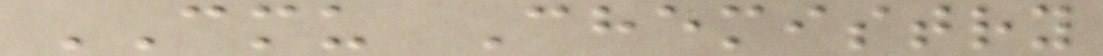CMU Chemistry
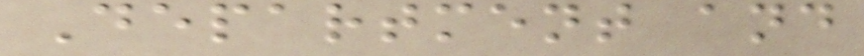Department and
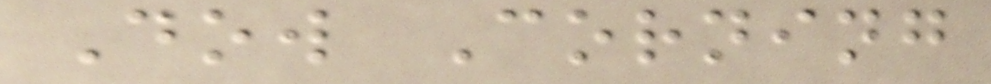Dow Corning
